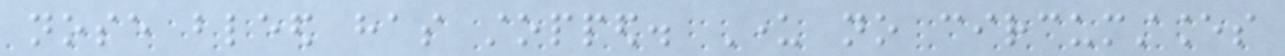nose bleed has stopped. Under no circumstances
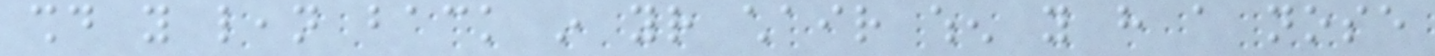should you lean back in your chair when you have a nose
